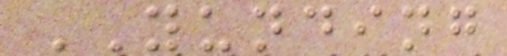YUNDING
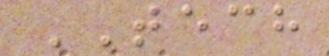TECH
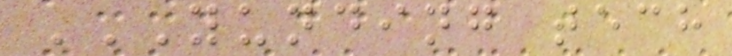YUNDING TECH
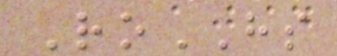RoHS
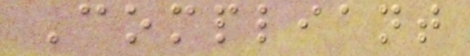Compliant
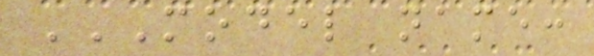MODEL NAME:
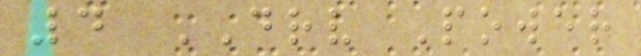4 DRV Power
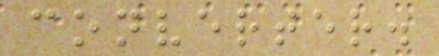converter.
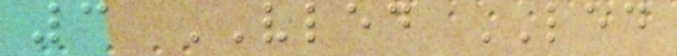3 VLED LED
